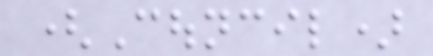(Council)
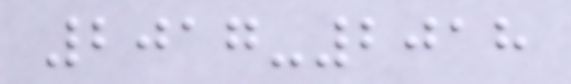2017-2018
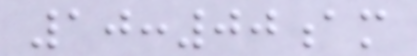10:00am
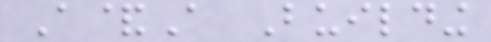A&A Building
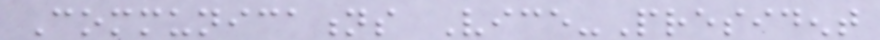Communications Vice-President
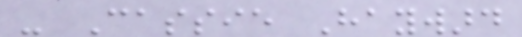- Cassie Hayward
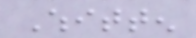Whitten
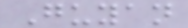Guyan
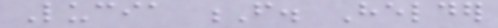Lucia F. Helder
